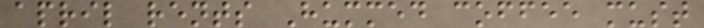april rents Hummed coffee must
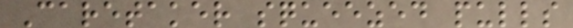Caretaker squeezed pulls
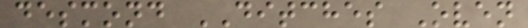desmond DITCHES Oven
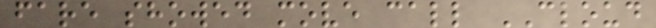fare showed move call CLOUD
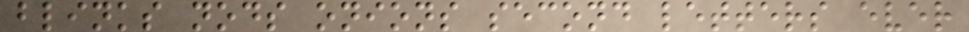blinks nods onions second letters ever
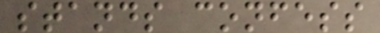stands confess
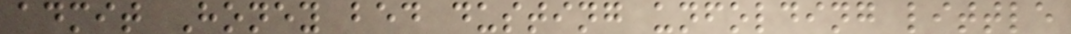admit Honey bed dusting unfolding little
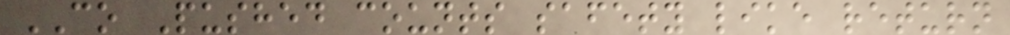CO Pushed counts safety like return
